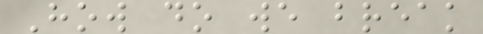How do we break
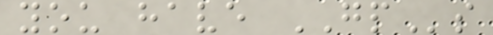you have GPs
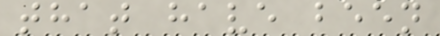that have been
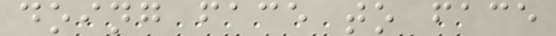doing face to face
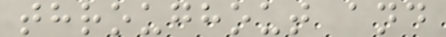throughout and
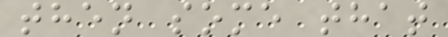then some that
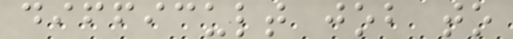difficult job to
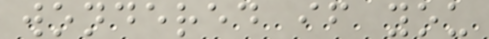wondered if you
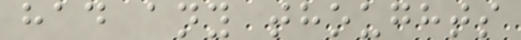had any thoughts
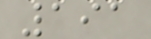191
